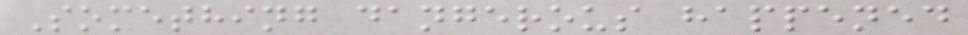Something dangerous happened
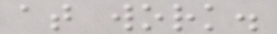at work.
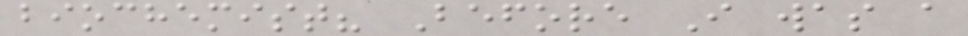biochemist? Before I was a
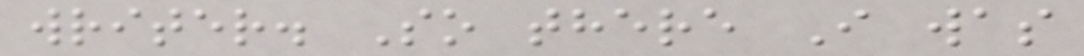writer. So there I was
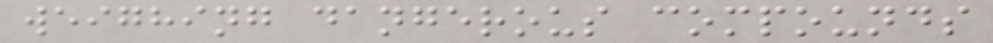weighing dangerous compounds
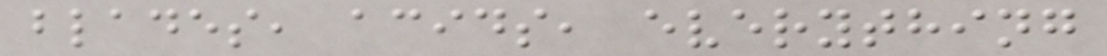blades, acids, everything
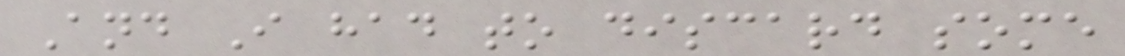And I had to discard some
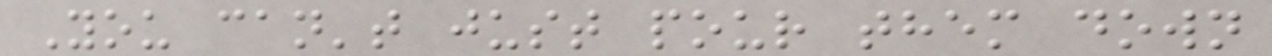You can't just pour them down
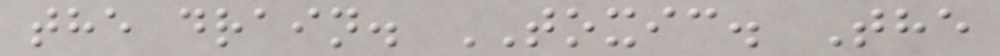the drain. TOXIC. The
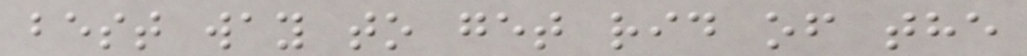best way to get rid of the
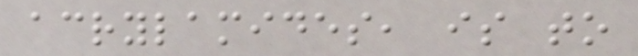acrylamides, is to
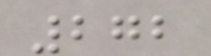272
